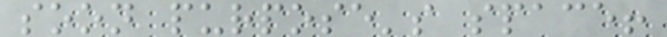soon purpose's space!
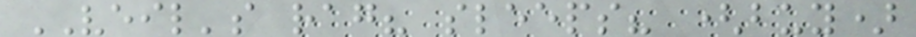VEIL's rag? sleeps? (buy)
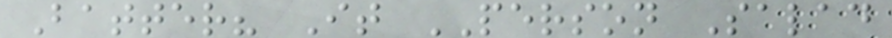Batter? It PERSON Salad
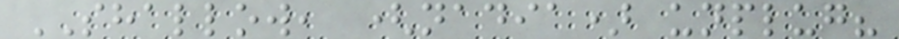SHALLOW, (nadia) unplug?
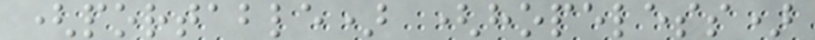(portable) (hopeless)
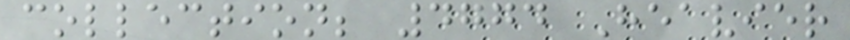collection; 4774 Heavier
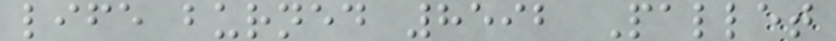life burned 8592 Pallet
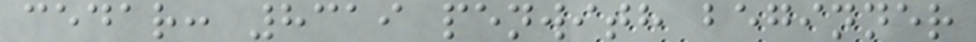cedar: 8319 penwith beginner
